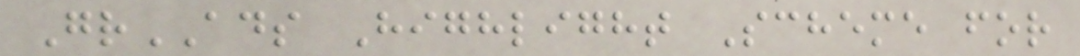GrADS Highlight Scheme for
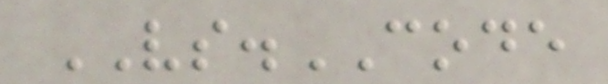VS.CODE
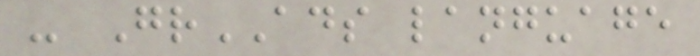- GrADS language
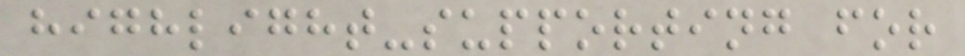highlight-supporting for
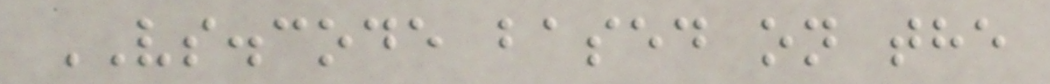VS.code based on the
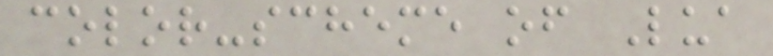color-scheme of Lua
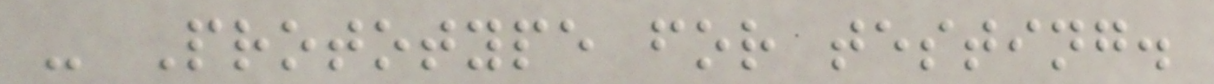- Prototype for testing.
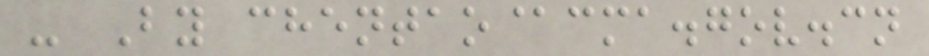- By chentao@cma.gov.cn
